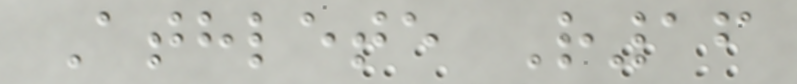Athlete R16
